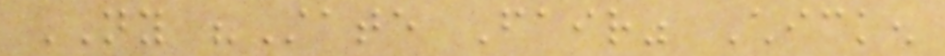NY "State Fair" Chicken
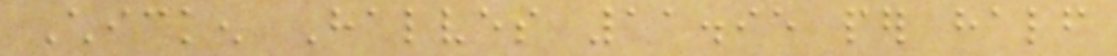Chicken Halves 11.95 per half
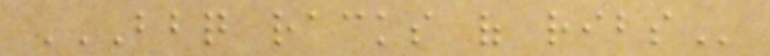BBQ RACKS OF RIBS
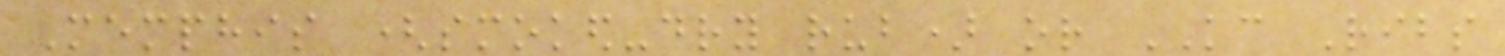Memphis (smoked-dry rub) or KC Ribs
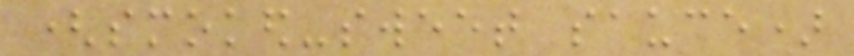(smoked-sweet sauce)
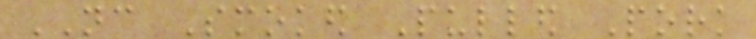NC Smoked Pulled Pork
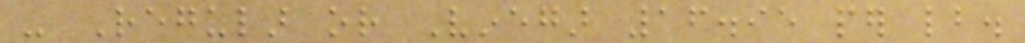- Regular or Vinegar 16.95 per lb.
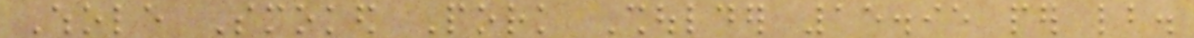Whole Smoked Pork Shoulder 15.95 per lb.
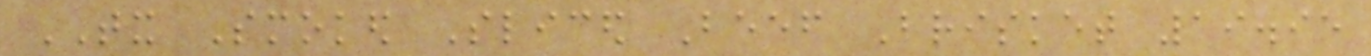TX Smoked Sliced Beef Brisket 19.95
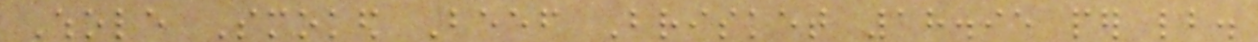Whole Smoked Beef Brisket 18.95 per lb.
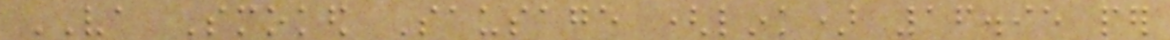VA Smoked Sausage (link) 16.95 per
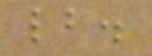lb.
